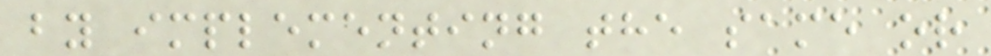by implementing the same or
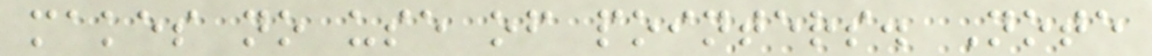makes no use of pointers. Note
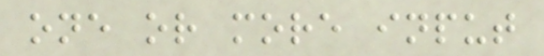one or more input
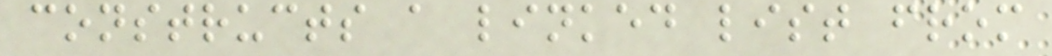constructs a linked list from
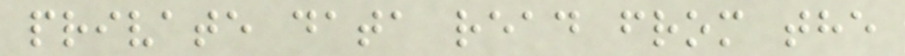private data read from the
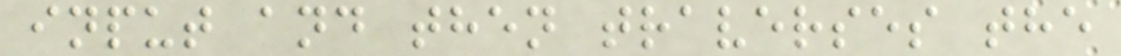input and then traverses the
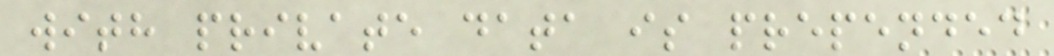with private data is prepended
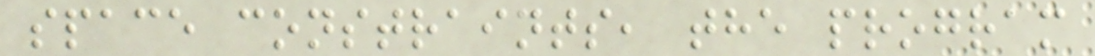space constraints, the program
